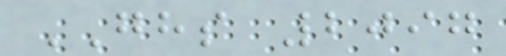GHS 2097
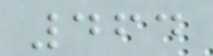464
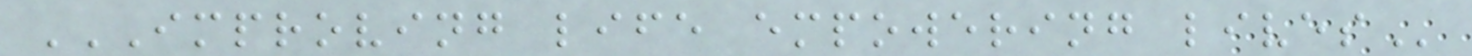IMPROVING LIFE EMPOWERING LIVES
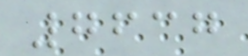7637
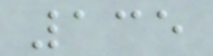135
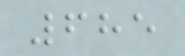685
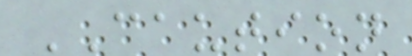CAUTION
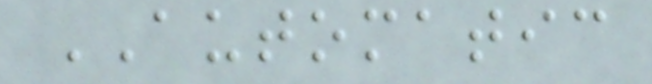AUTOMATIC
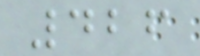426
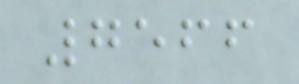7566
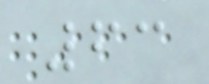63
